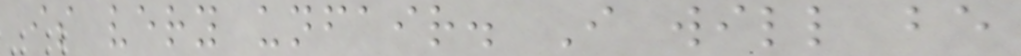is very unfair. I will be
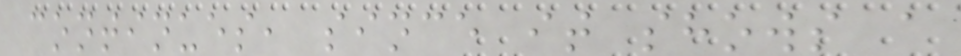continues, since it shows a
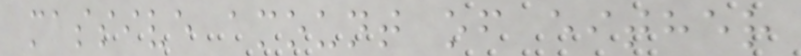massive amount of either
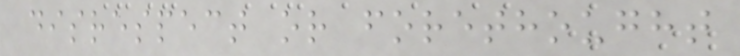disrespect or forethought
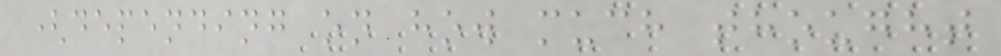(depending on how much thought
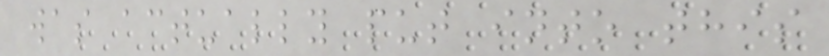was actually put into this
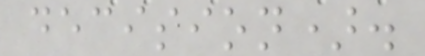decision).
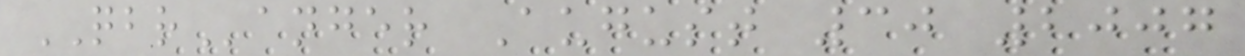QBRanger August 30 2007
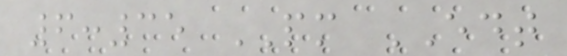6:35 PM EDT
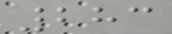283
